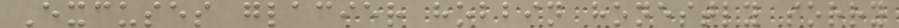Excuses glacier hobbin honestly sorry
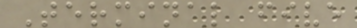Terminal five
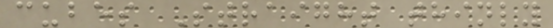cubes Straight thinly
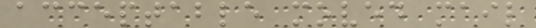acceptable moved mail
